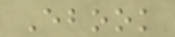Ebook
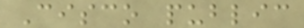Cisco public
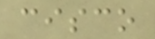cisco
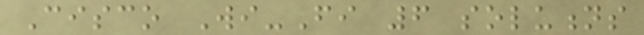Cisco Wi-Fi 6 solutions
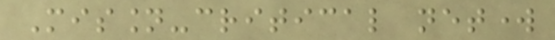Mission-critical network
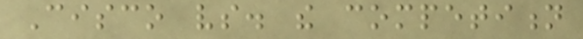Cisco vs. the competition
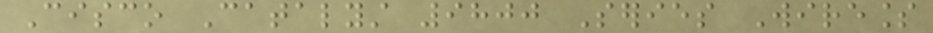Cisco Catalyst 9800 Series Wireless
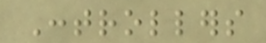Controllers
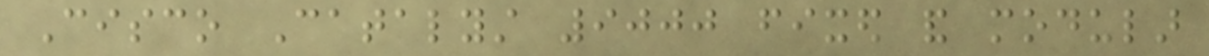Cisco Catalyst 9000 fixed and modular
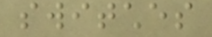switches
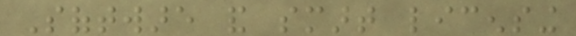Software and smart licensing
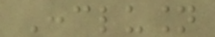Conclusion
